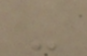-
